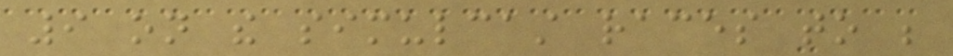9 on the simulcast races to be
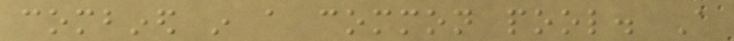combined in a common pool. A
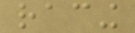racing
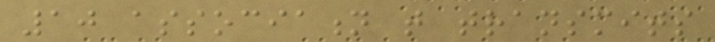10 association that transmits
